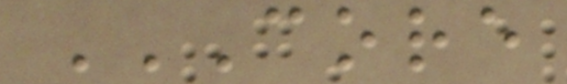CORE
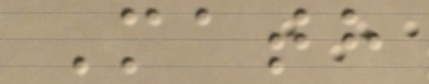Math
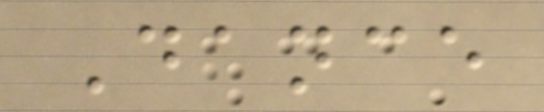Dance
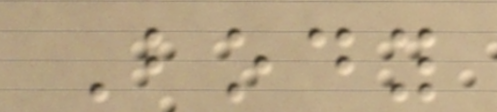Body
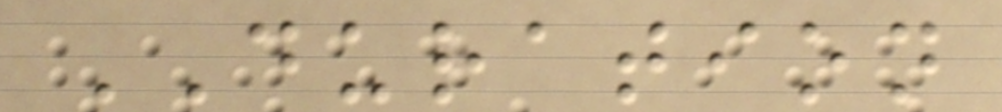DURATION
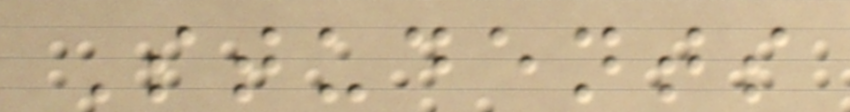Students
